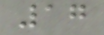17
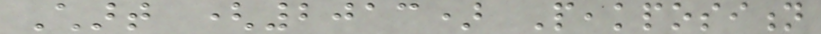Chart (2013) Peakposition
